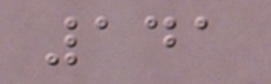141
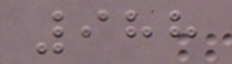988
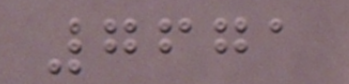7671
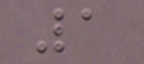1
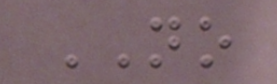NO
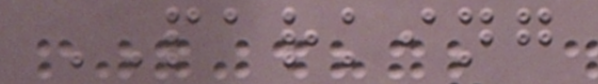PARKING
